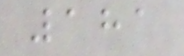181
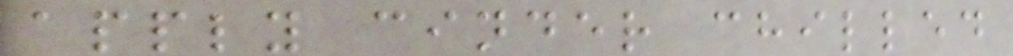apply cinder chilled
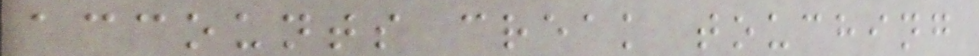accounts creak touching
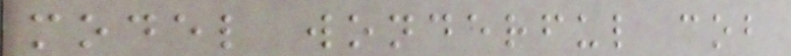model wonderful cob
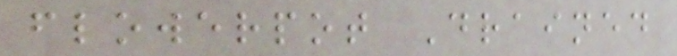flowerpot Drained
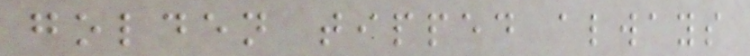golden tipped always
